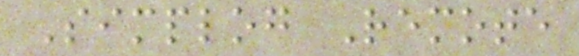Simplog Remote
